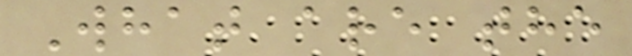What are the
